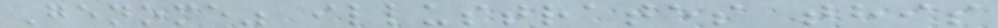Genome" illustrates this
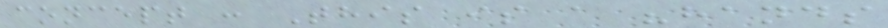concept : This is a "hands
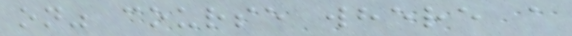on" course where a
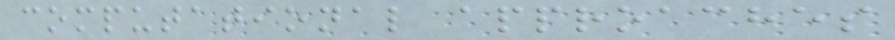computational approaches
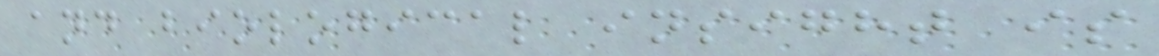and biological insight is
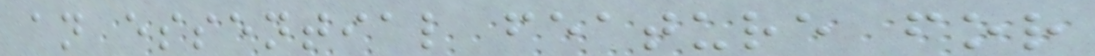an essential feature for
